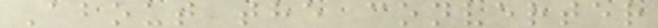About the converter
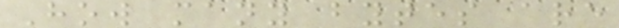How many bytes are
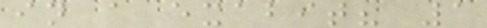in a exabit? 1
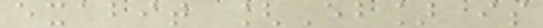exabit [Eb] is
